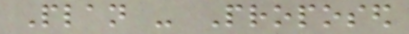Plan - Proposed
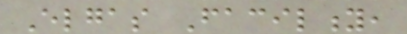Elgas Facility,
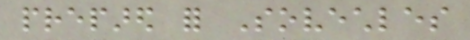prepared for Sovechles
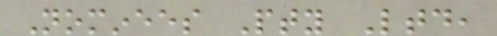Nominees Pty Ltd,
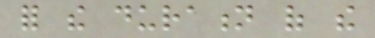for the duration of the
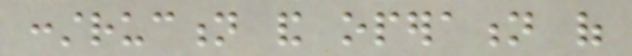construction and operation of
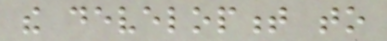the development to
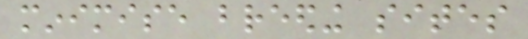minimise breeding sites
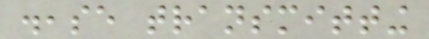disease transmitting
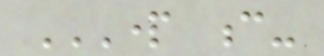PART C-
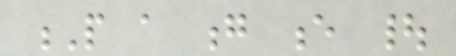P a g e |
